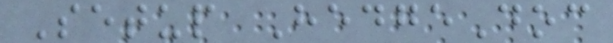Setup HedgeDoc
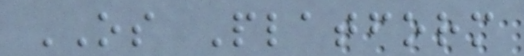OS Platform
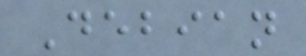Debian
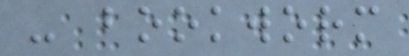- bookworm
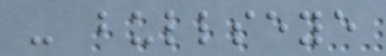- bullseye
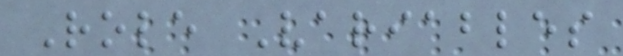Role Variables
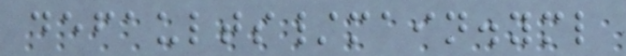defaults/main.yml
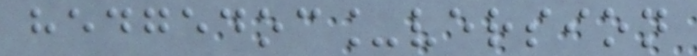hedgedoc_version
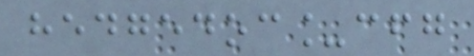hedgedoc_cfg
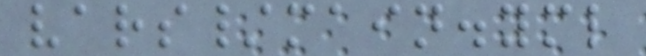vars/main.yml
